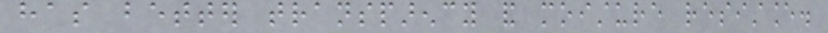has better transparency and moisture resistance.
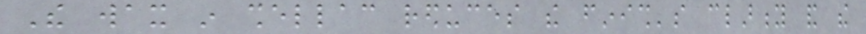The wax in shellac reduces the finish's clarity and the
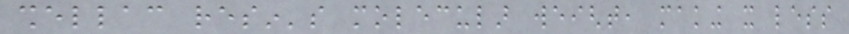shellac resin's molecular weight, making it less
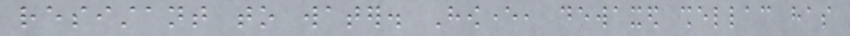resistant to water. However, dewaxed shellac has
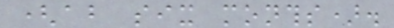(about six months).
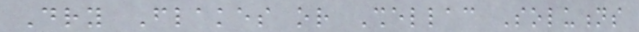Dry Flakes or Shellac Solutions
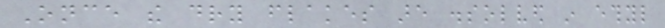Once the dry flakes are dissolved in ethyl
